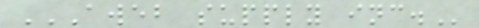AWEB SUPPLY INC.
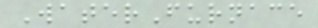WaterFurnace
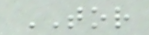TOR
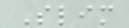Slim
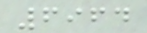6964
